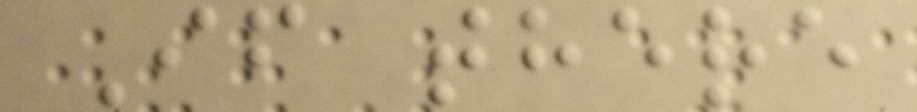If there
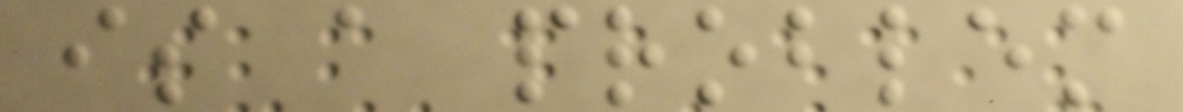is a problem
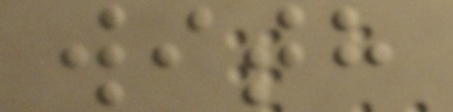with
